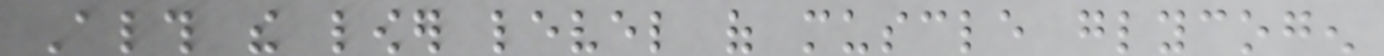Although the lower level of muscle glycogen
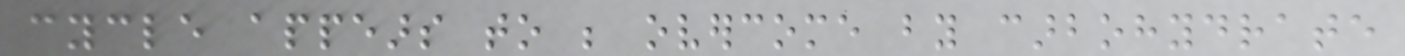cycle appears to be overcome by carbohydrate
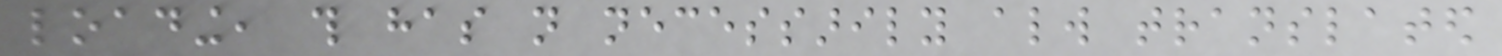loading, this has not necessarily always translated
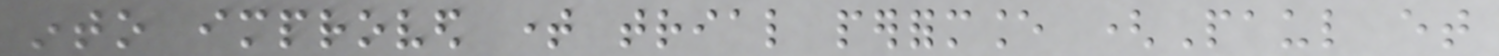into improved time trial performance (Paul et
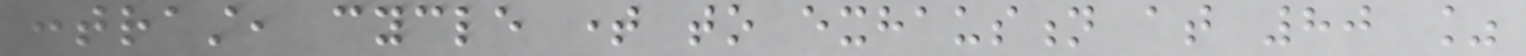contrast, cycle time to exhaustion at 80 %
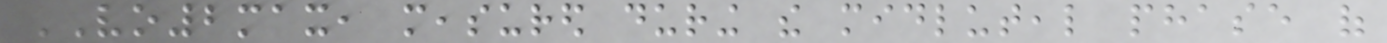VO2max, measured during the midluteal phase of
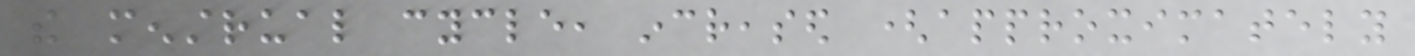the menstrual cycle, increased (approximately
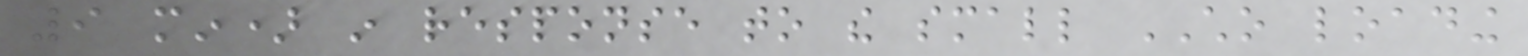9 min) in response to the small CHO loading
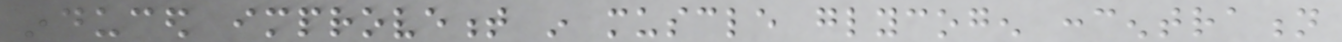induced improvement in muscle glycogen concentration
